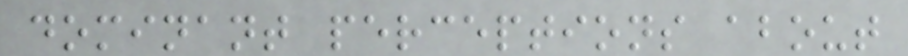dominant perceptions about
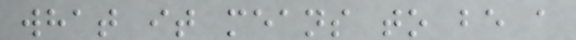what it means to be a
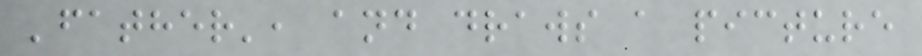'father', and draws a picture
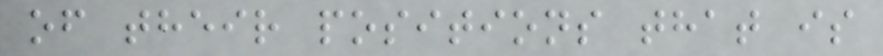of their positions that is
